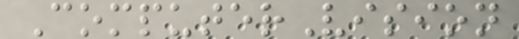ComputerVision
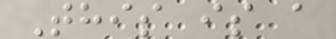This is a
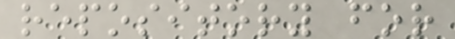repository for
